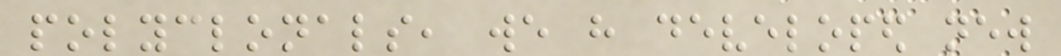polyclonals, we have developed new
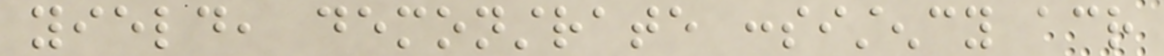yield, demonstrate consistency across
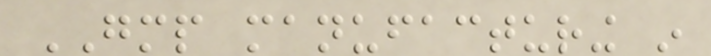GMP manufacturing in
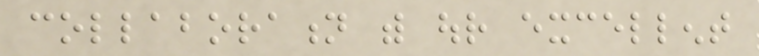collaboration with our excellent
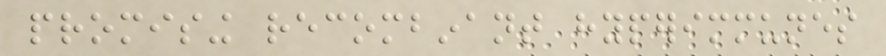promising recombinant hyperimmunes
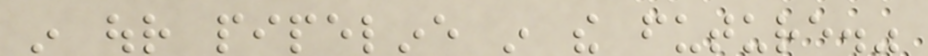in our pipeline in the future."
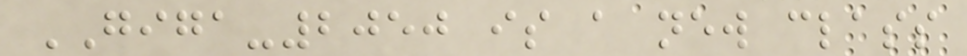GIGA-2050 is a new class
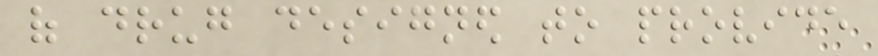of drug designed to provide
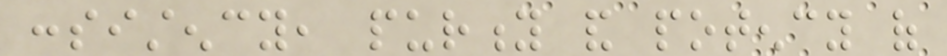consistency, purity and potency of
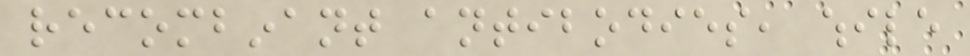recombinant antibodies, while
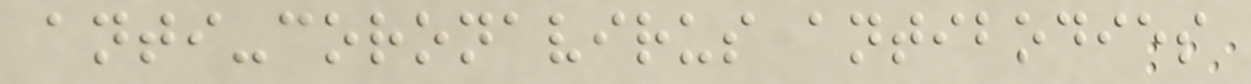anti-coronavirus antibodies
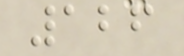126
